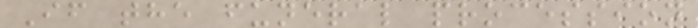If the funeral procession
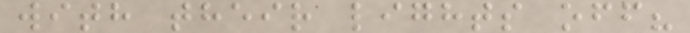with their lights off?
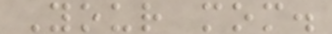Your mom.
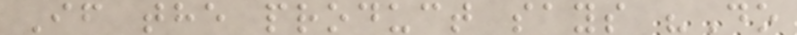If the product says "Do
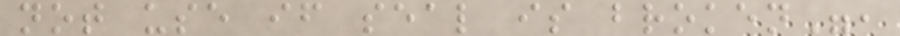not use if seal is broken",
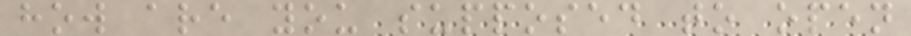how are you supposed to open
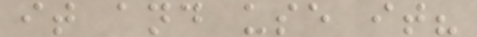it and use it?
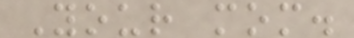Your mom.
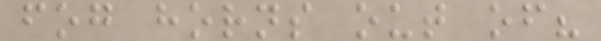fog horns out of?
